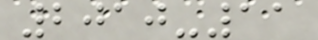2010-11
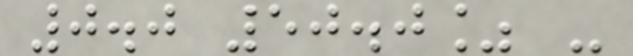0.0 50.0% -
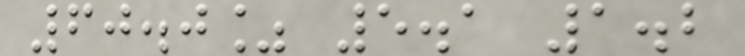60.0% 5.1 1.2
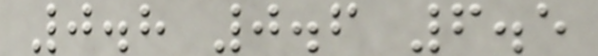0.8 0.6 6.5
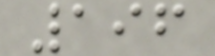196
